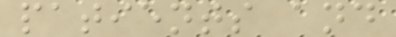patients and
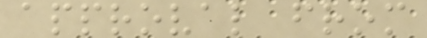approval from
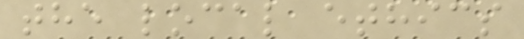the local ethics
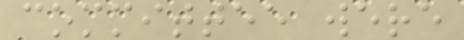committee were
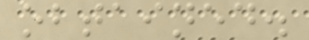obtained.
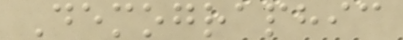Demographic
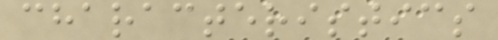characteristics
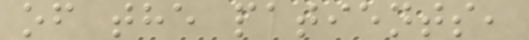of the patients,
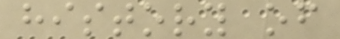history of
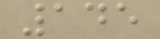145
